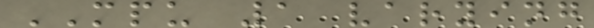MPU 1 varying
